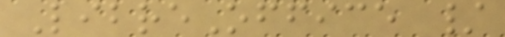LibreOffice /
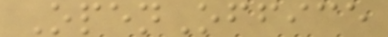OpenOffice
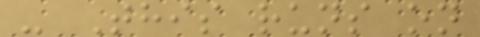- This runs on
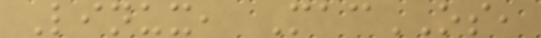Linux, MacOS,
